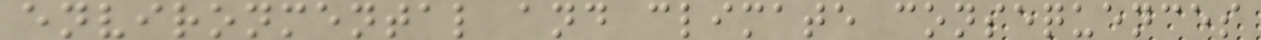environmental and climate consequences
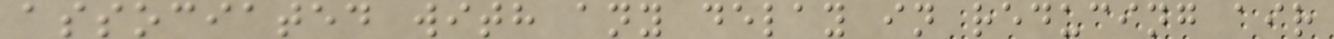associated with any delay in reducing air
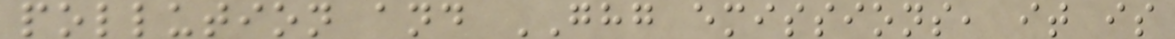pollution and GHG emissions, it is
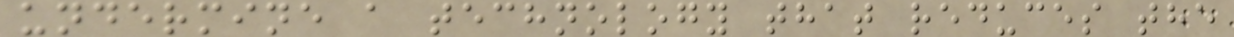undermine a technology that reduces the
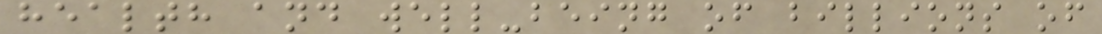health and well-being of billions of
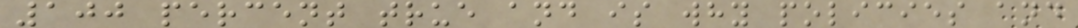100 percent true and is why policies and
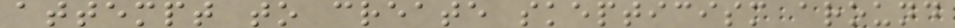attempt to create skepticism around
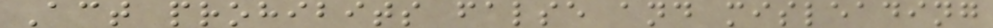Act prohibits false and misleading
